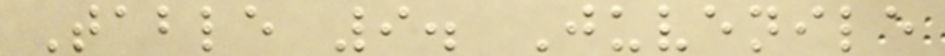Table 9. Juvenile
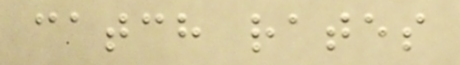catch rates
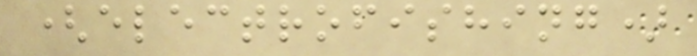(electrofishing)
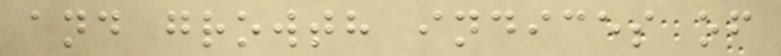and growth indices of
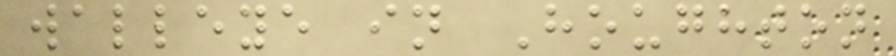walleye in Houghton
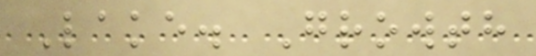Lake. Growth
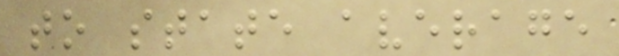to state average
